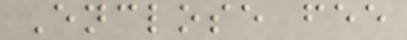Enclose fee
